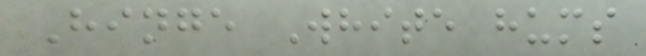Hinge White hums
